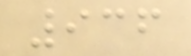936
